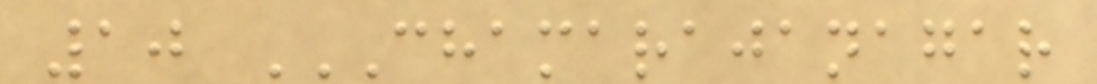10 CHAMARAJANAGAR
